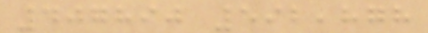407890 592,878
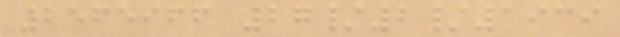2565966 27/2/1939
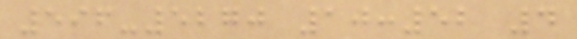596-5270 10:52 4
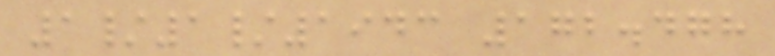1/1/1943 172.478
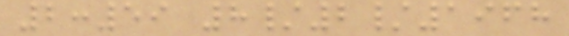2:59 8/2/1968
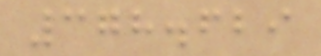378.629
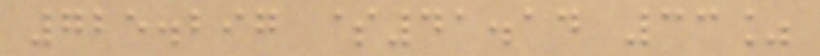725.297 $41.14 33%
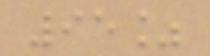95%
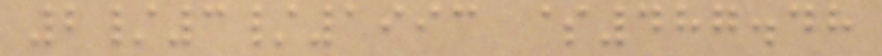2/3/1993 $487.48
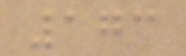173
